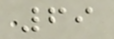69
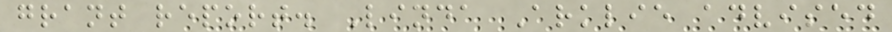grant report. Linda Arklie advised
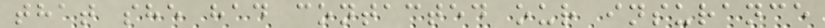that she had contacted our insurance
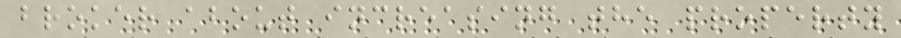broker about increasing the property
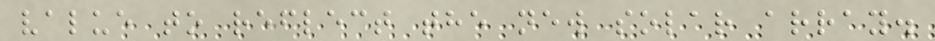value to reflect the new solar array.
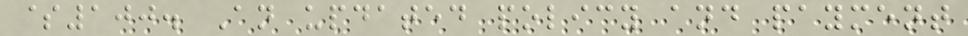$100. An updated policy and payment
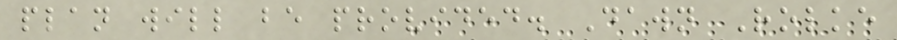plan will be provided. Dawn Rolke
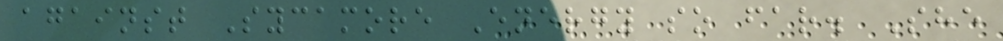against Sycamore Energy so far. She
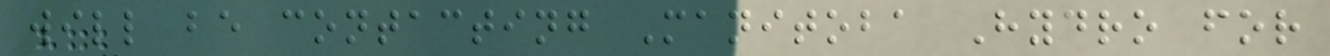will be contacting Manitoba Hydro for
